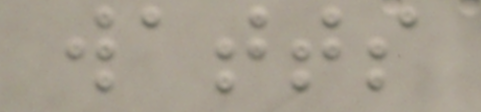watts
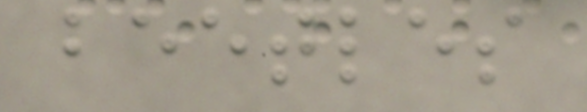beetles
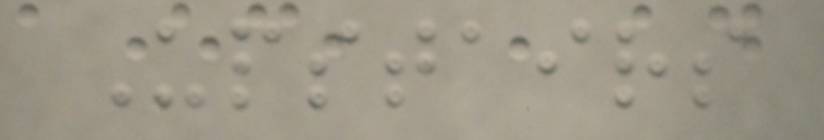Upstairs
